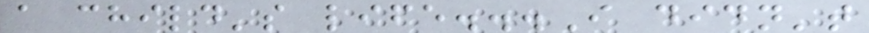a child's life...I didn't
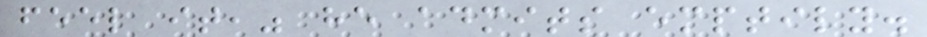feel it," he admits emptily.
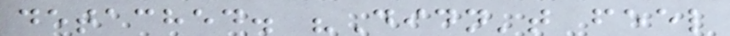detached. "Didn't feel
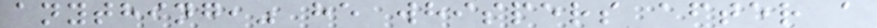anything," he whispers after a
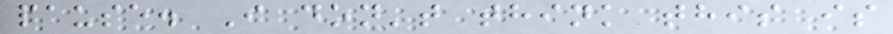pause. I don't think this is
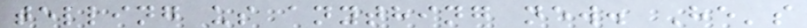telling us anything new. He's
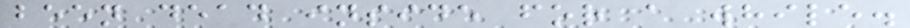been dead inside for a while.
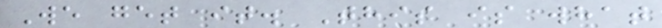We get it. This is what
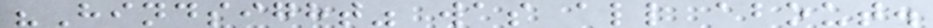"Hindsight" was all about.
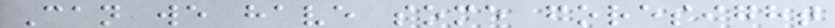Can we have some foresight
